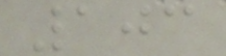103
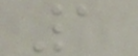1
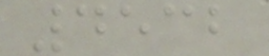4532
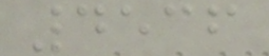4536
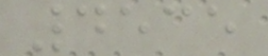4535
